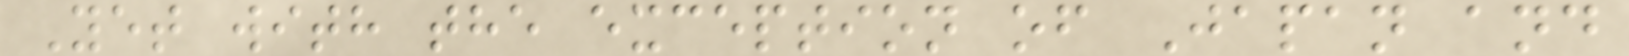Yet with the exception of Japan and
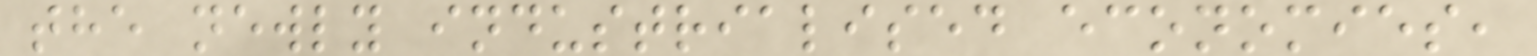the newly industrialised economies,
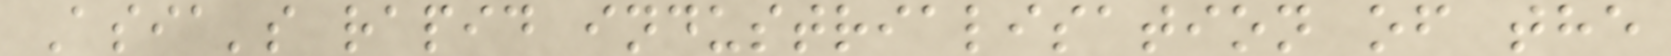Asia's rapid industrialisation of the
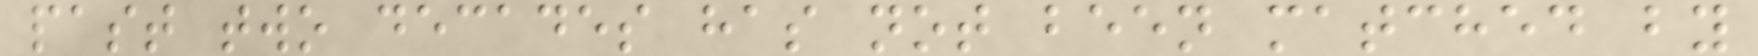past two decades has not been matched by
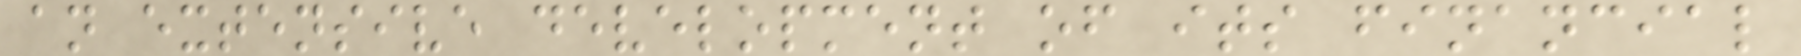an extensive development of its financial
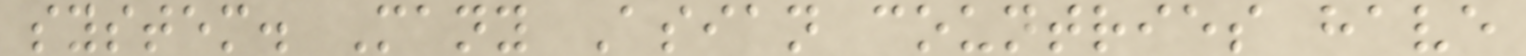system. Many Asian countries have
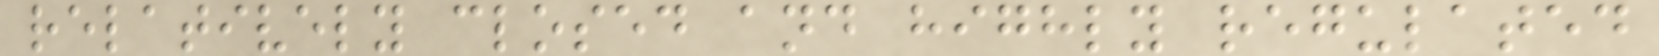relatively closed and highly regulated
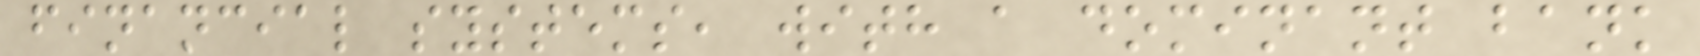financial systems, with a dominant bank
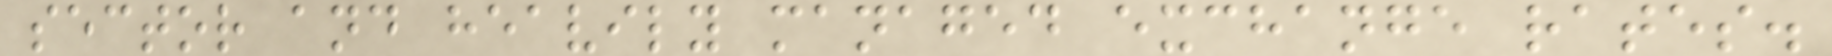sector and heavily managed exchange rates.
